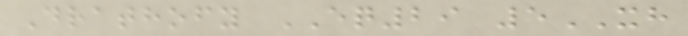Drathofy EQ29 5XH
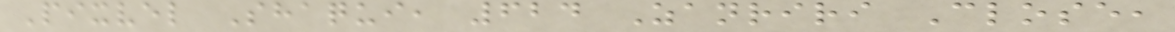Pixvel Shaqui, 624 Zanriri Close,
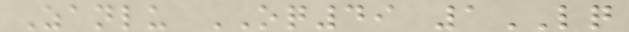Zanlu OQ49 1LQ
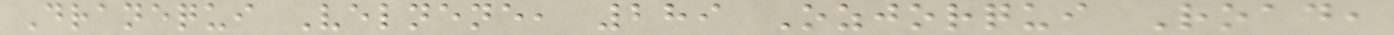Dranequi Velnene, 289 Ozjorqui Road,
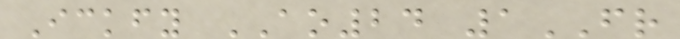Ickfy AO24 1FR
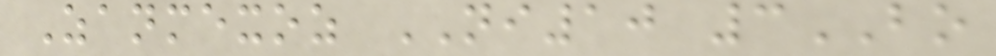Zanmexoz NI10 3BO
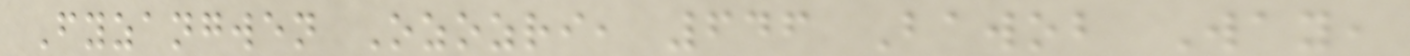Fyzangwen Ozozri, 646 Bawob Way,
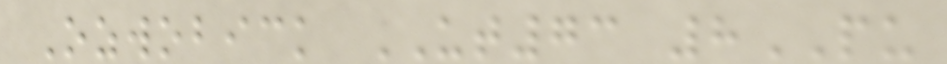Ozwobick UT73 8PU
